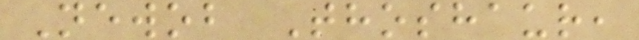Newob Thoshaur,
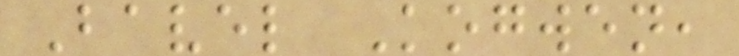Bavel Kogwen,
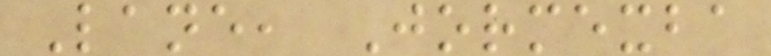Lane, Jormexba
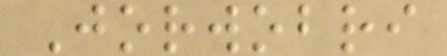Jorwobri
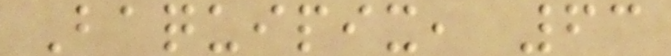Baquipix, 63
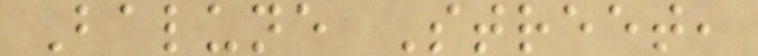Balune Street,
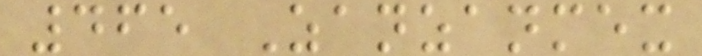465 Zanzanmex
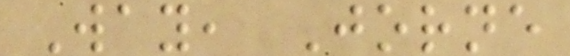Way, Jorne
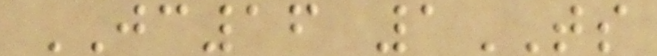JC16 1TS
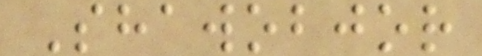Shawobjor
